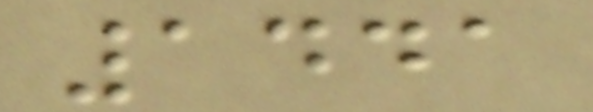1441
